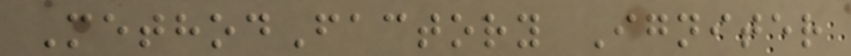MethodFactory Igniter
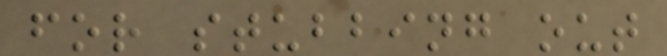for stubbing out
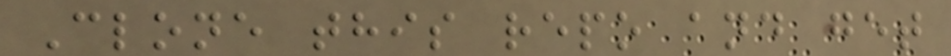Clone this repo and get
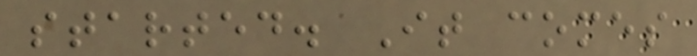started. It comes
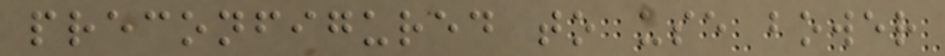preconfigured to use bower
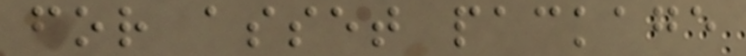for asset package
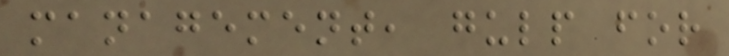management, gulp for
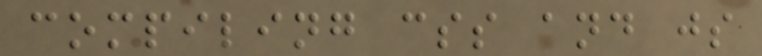compiling css and js
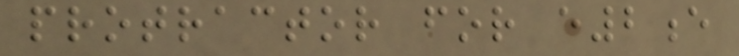protractor for e2e
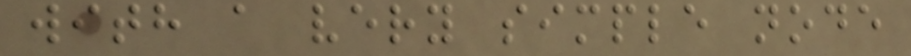with a very simple node
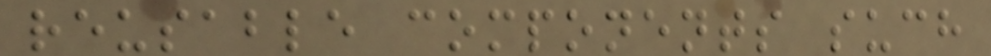reusable components such
